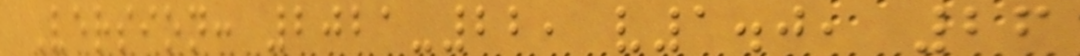Version: 2021-22, v1.0, 26
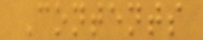Contents
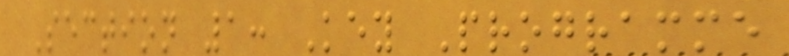Section 1: Key Programme
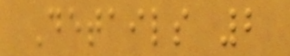Details 2
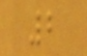2
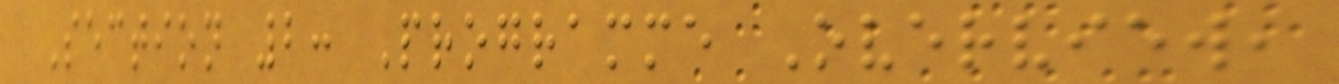Section 2: Programme Overview,
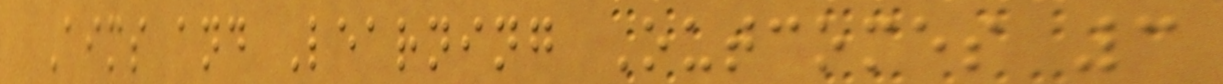Aims and Learning Outcomes 3
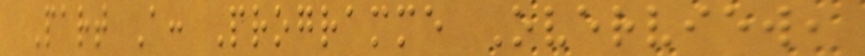Part A: Programme Overview,
